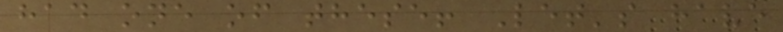had one of these! Let's have
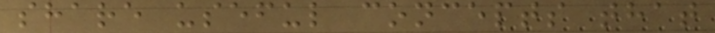share useful concepts that
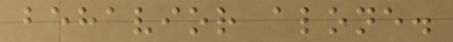behavior alone.
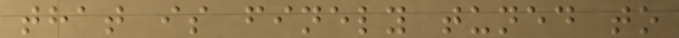that is finely tuned to
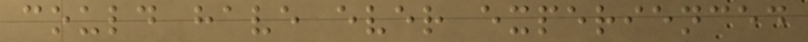could have ever experienced
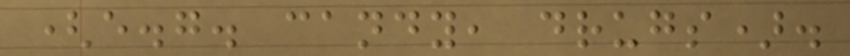(e.g. candy, drugs).
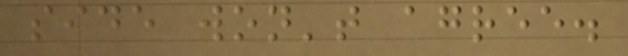side won't agree.
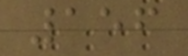156
